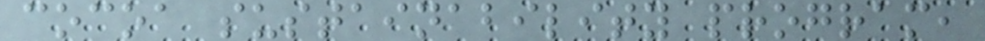cocoa sustainability program,
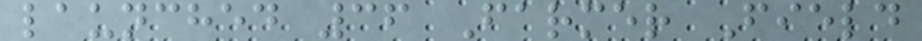launched 36 Farmer Field
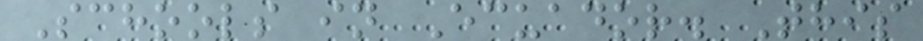Schools in Ecuador. This
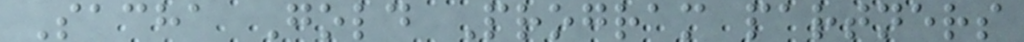Sacha Gold Program partners
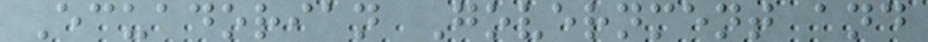Ecuadorian Government and
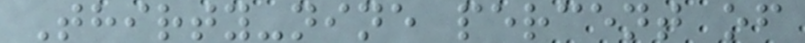Thirty-nine percent of
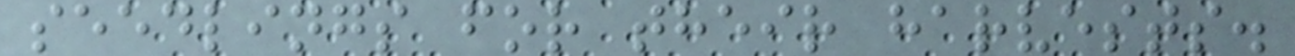seedlings for their harvests.
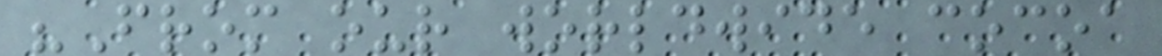"From our worldwide cocoa
